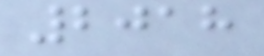2018
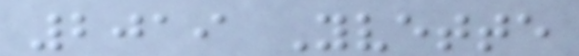2019 Yvette
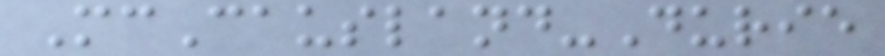McCausland-Durie
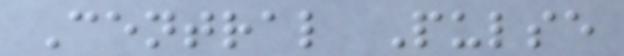Central Pulse
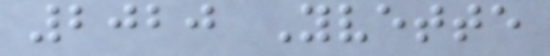2020 Yvette
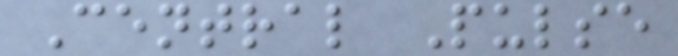Central Pulse
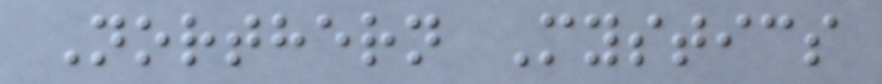Northern Mystics
